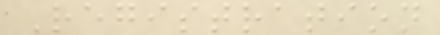Registration
